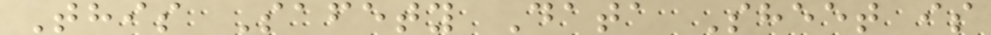This Safety Data Sheet is
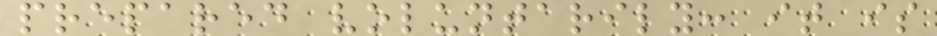prepared voluntarily: it is
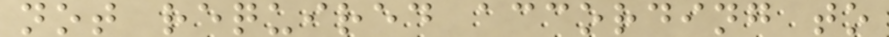not required according to
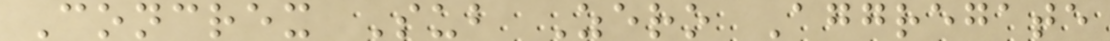Concrex Sub Zero Aggregate
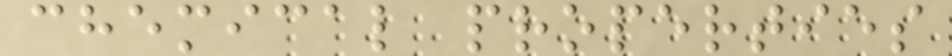chemical properties
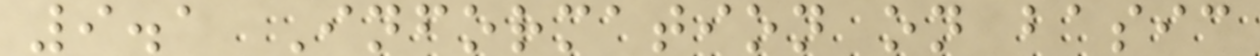9.1 Information on basic
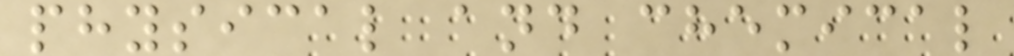physical and chemical
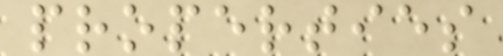properties
